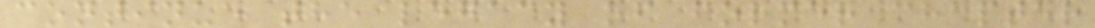continue the legacy of former chapter
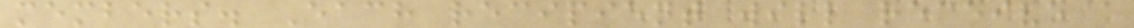members. Each recipient will receive a
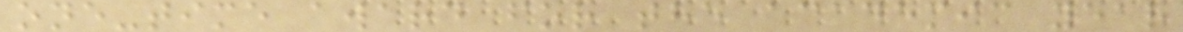one-time award for the academic year
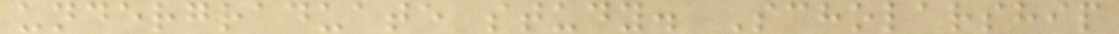undergraduate study. Scholarship
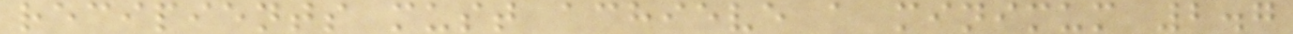recipients must achieve a minimum 2.7
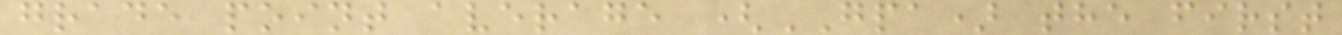grade point average (GPA) the first
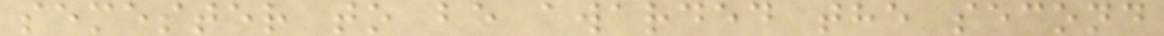semester to be awarded the second
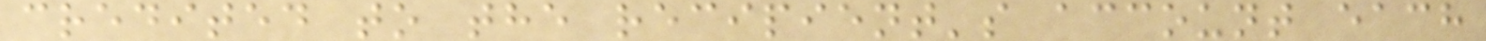credited to the recipient's account each
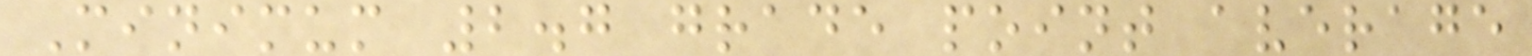Minimum 2.7 grade point average
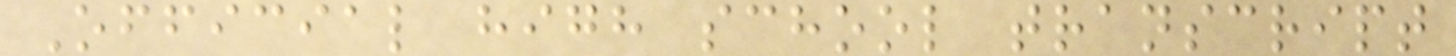Official high school transcript
